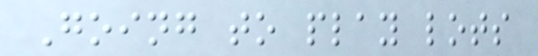Going to play lots
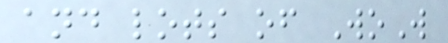and lots of WoW
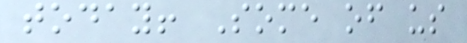today! Some of us
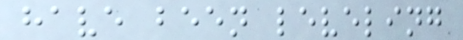have been leveling
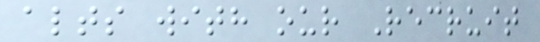alts with our Recruit
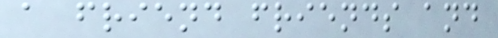a friend friends and
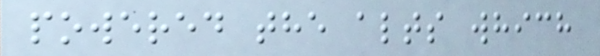powered the alts which
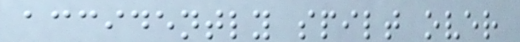accidently spilt over
